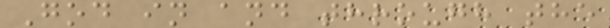God in and through the
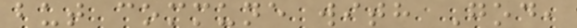but commune with God,
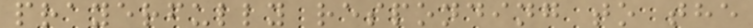prayerfully responding to the
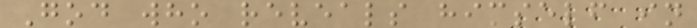God who reveals himself in
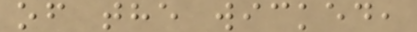of the wicked,
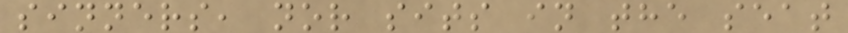sinners, nor sits in the seat
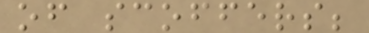of scoffers;
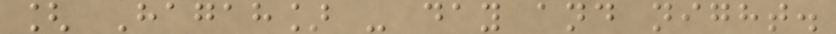[ Hagah] - day and night.
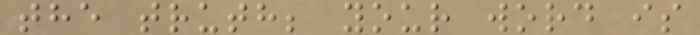the truth; your word is
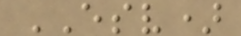ESV)
